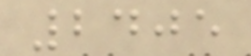2405
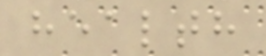health
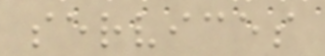services
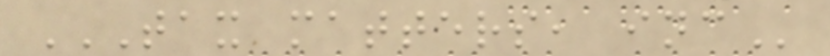TAX MATTERS, INC
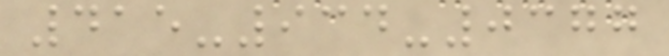415-934-0377
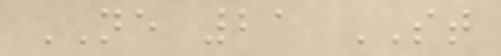NE 21 ST
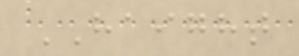HAIGHT
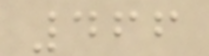466
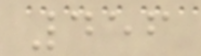456
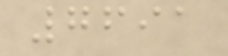7691
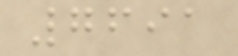7691
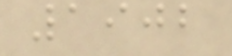1902
